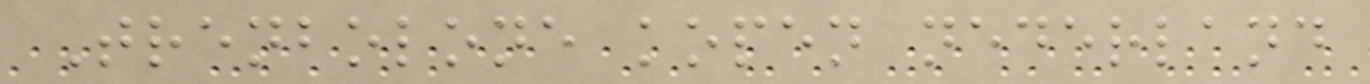Trenbolone kopen nederland
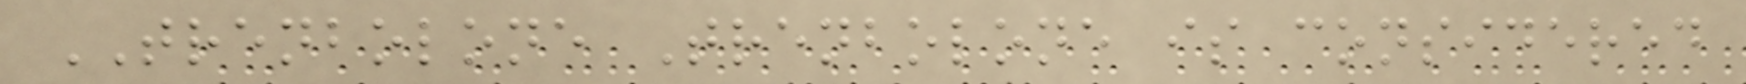TRENBOLONE Trenbolone is considered
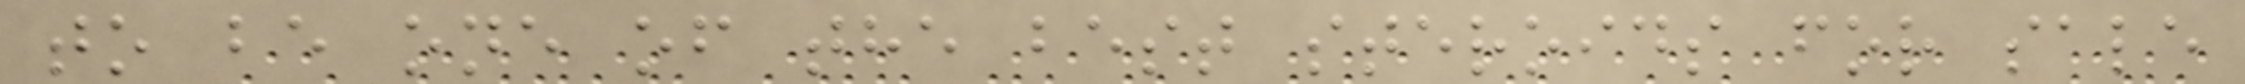to be one of the best steroids for sale
